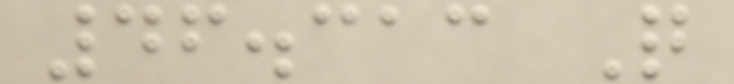46.313 Q
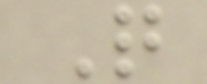Q
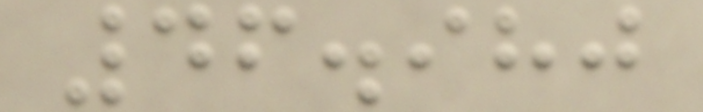46.980
